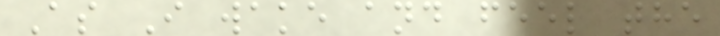As I wake and feel the
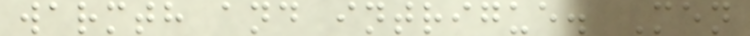warmth and intrigue. Men
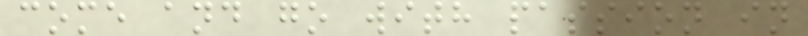come and go with passion in
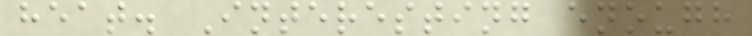heat. Interesting enough
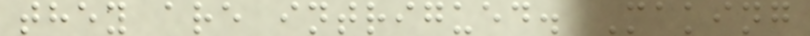they are intrigued. Making
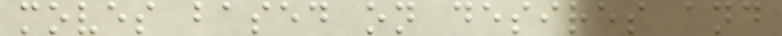moves based on desires and
